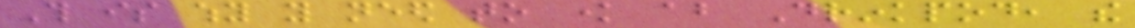This is why you need to know about Drinkpod, the
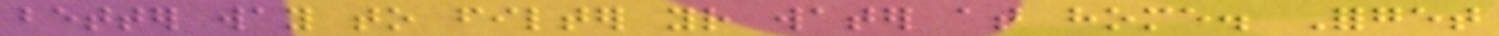better way to filter your water at home. Forget
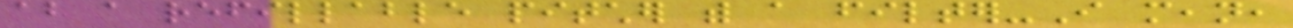about a refillable pitcher with a filter-I mean,
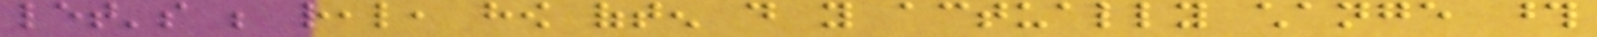let's be real, how often do you actually change those
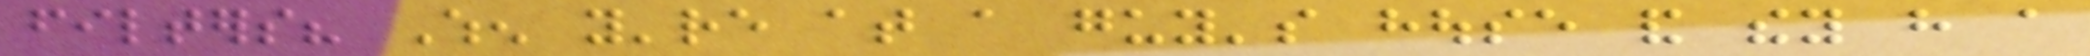filters? When you're at a guy's house and they have a
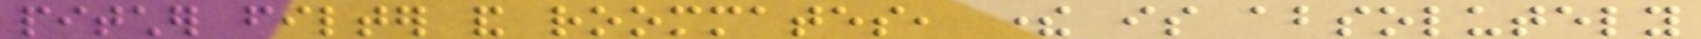pitcher filter and roommates, there is absolutely
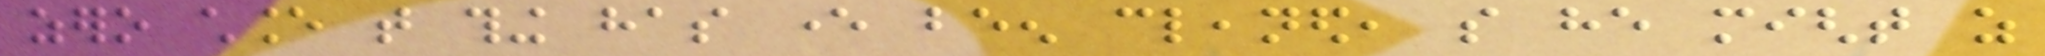zero chance that thing has ever been cleaned, so he might as
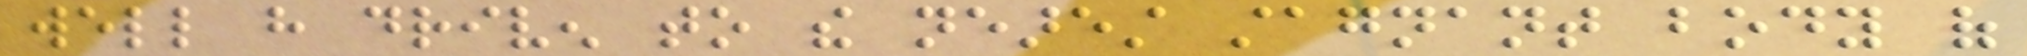well have driven to the nearest stagnant body of
